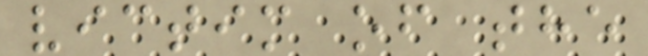victim of the
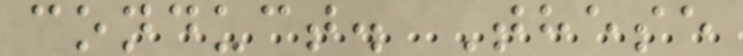conduct. These
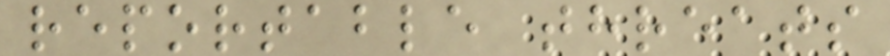reportable threats
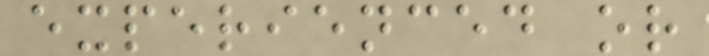experienced or
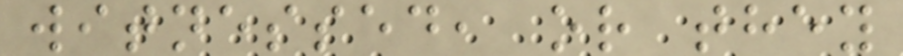witnessed, or they
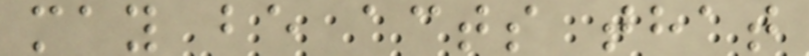may be acts that
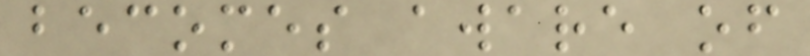becomes aware of
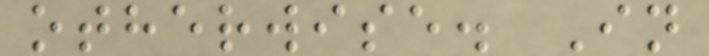otherwise. In
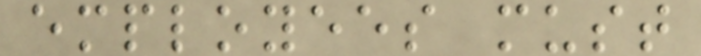employees must
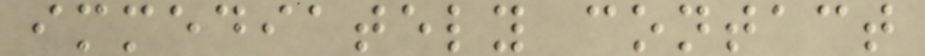immediately contact
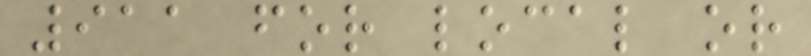911 for local or
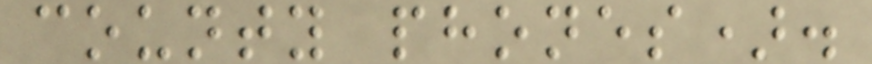county phones).
